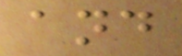and
